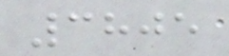3805
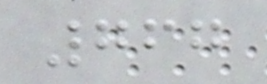767
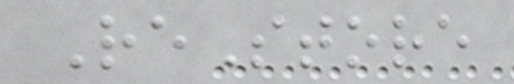ReStore
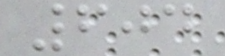604
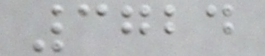3724
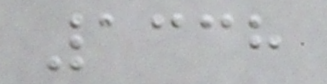1338
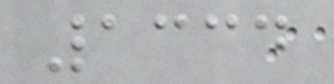1334
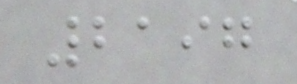2197
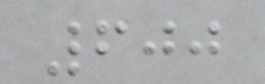600
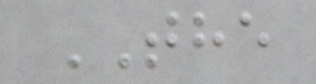THE
